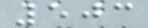503
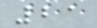21
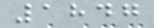1847
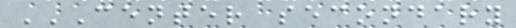CENTER SECONDARY
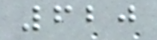620
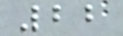22
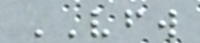VFW
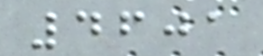4601
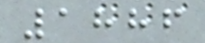1886
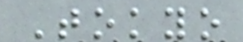Tokyo
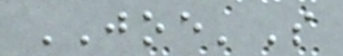JOE'S
